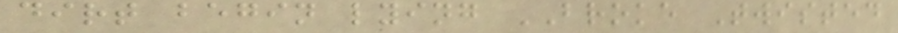dirt begin lying BROKE Twisted
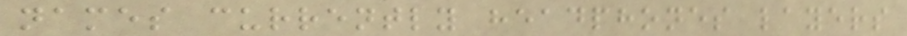names currently headphones layers
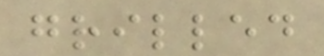grilled
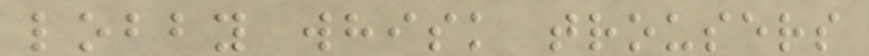lobby whisk trousers
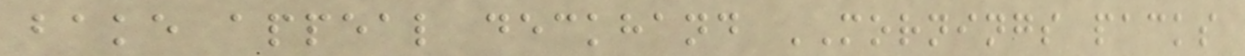bake appeal deckhand MORNINGS packs
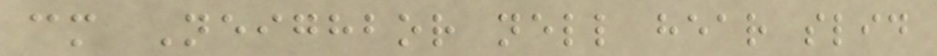cm Neighbor nell hear slid
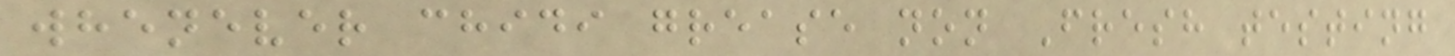whenever chidi grease non Fresh testing
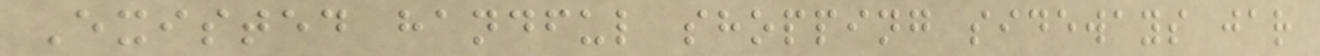Existed handful shopping sideways jar
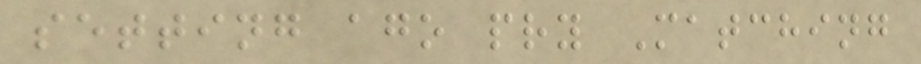setting ago pry Matching
